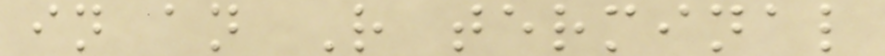in an R terminal
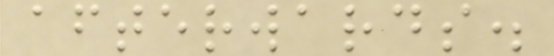afterwards.
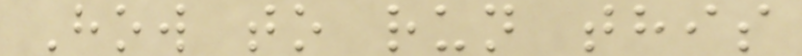How to run this
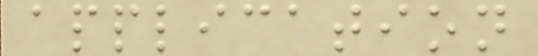application
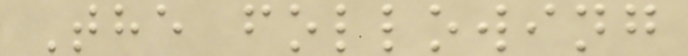The following
